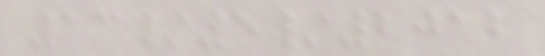13/5/2012
